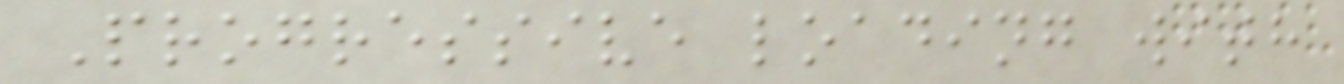Progressive loading with
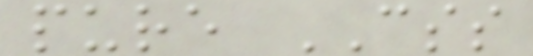pure CSS
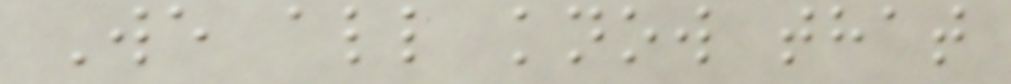We all know that
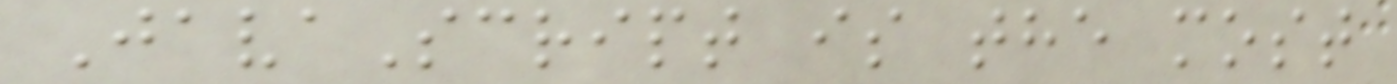JavaScript is the most
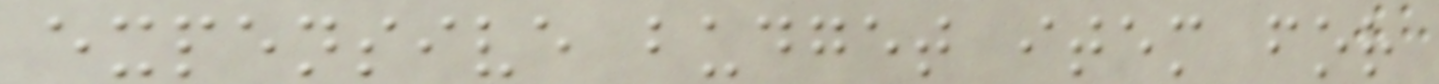expensive budget item for
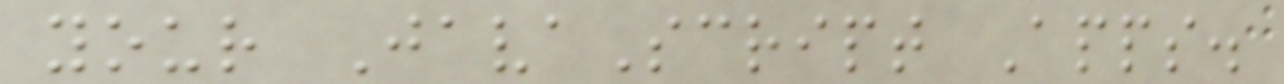your JavaScript Apps.
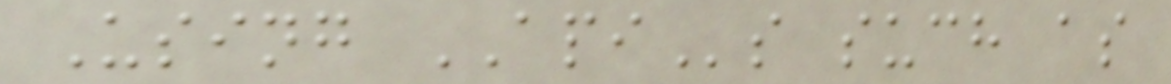Using APIs such as
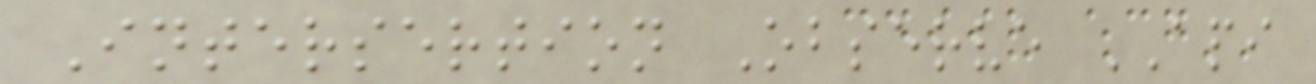Intersertion Observe API
